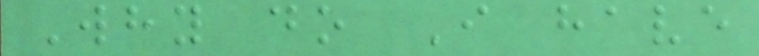Why do I have
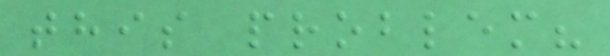this problem?
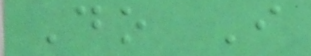Do I
